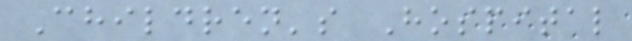Children's Hospital
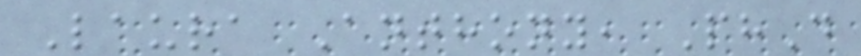Laura Anthony, PhD
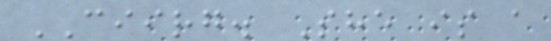CIIRG. She is a
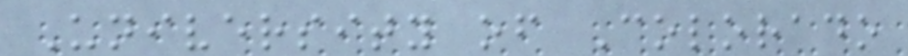University of Colorado
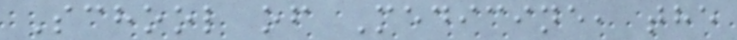School of Medicine, the
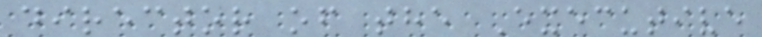director of the Executive
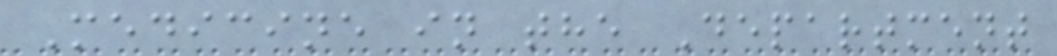Medicine in the Department
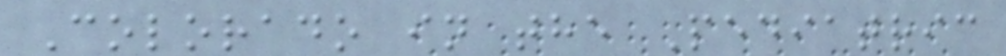Colorado in the Pediatric
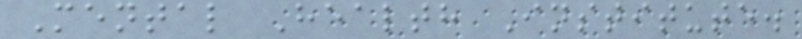Mental Health Institute.
